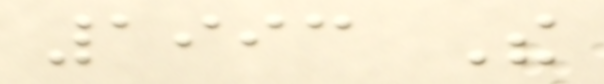1993 The
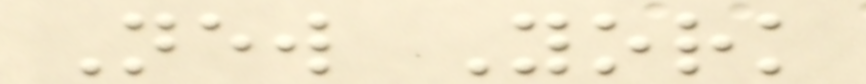New York
